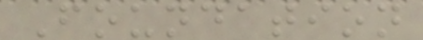Foundation
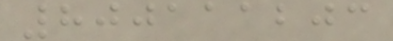800111203
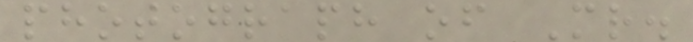photograph of Mr.
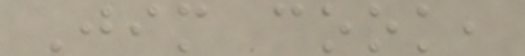Jim cook,
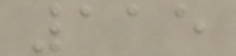115
